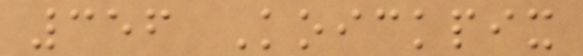356 Koickpix
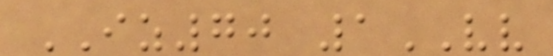IZ70 1VV
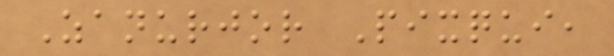Zanurjor Pixqui,
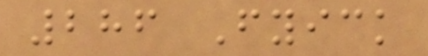286 Fyick
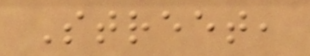Street,
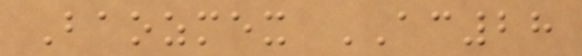Baozmex AC28
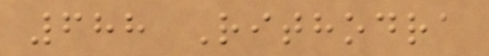688 Rithodra
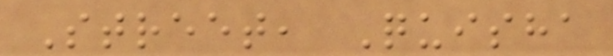Street, Quisha
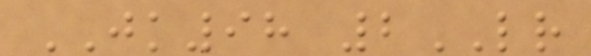JK98 2LR
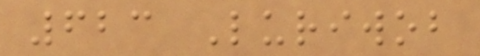623 Luriwob
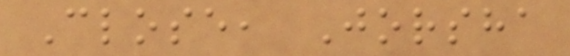Close, Jorsha
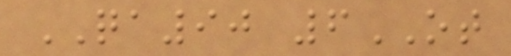QA90 6OT
